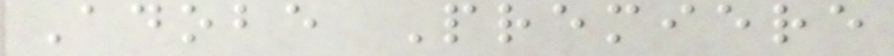Adobe Premiere
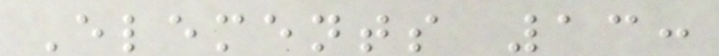Elements 13:
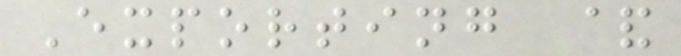Exporting &
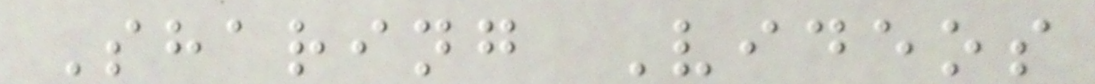Sharing Videos
